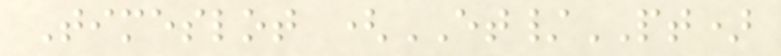Timeslot (ET/PT)
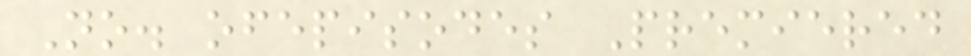No. ofepisodes Premiered
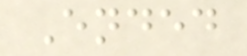Ended
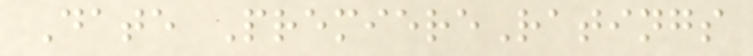Date PremiereRatings
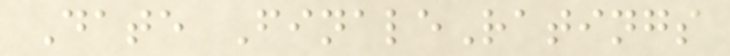Date FinaleRatings
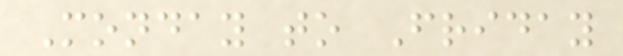Monday to Friday
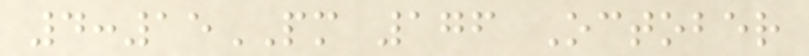4:15PM 176 October
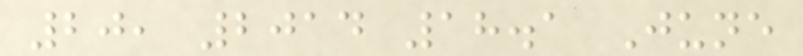20, 2014 18.1 June
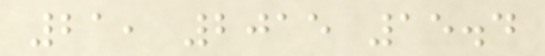21, 2015 15.4
